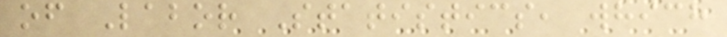of Labor Statistics, which
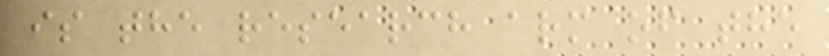is the research arm of the
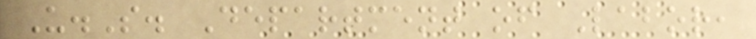U.S. Department of Labor,
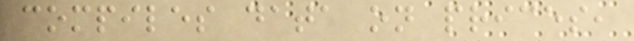compiles data on prices,
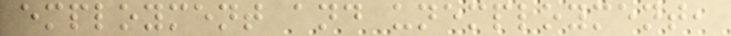employment and unemployment,
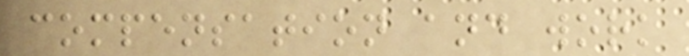compensation and work
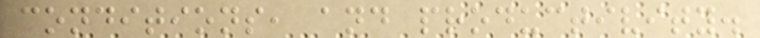conditions, and productivity.
